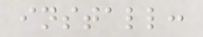install:
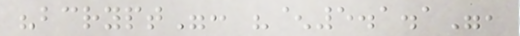"bcrypt": "^5.1.1",
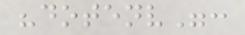"dotenv":
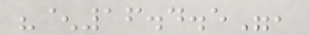"^16.4.5",
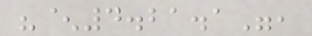"^4.21.1",
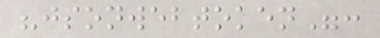"jsonwebtoken":
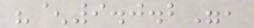"^9.0.2",
